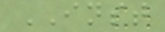INST
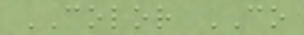COLOR CO
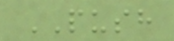PUSH
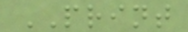PRINT
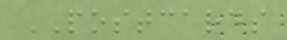POSTCARDS
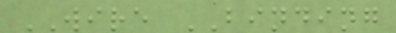WIRE BINDING
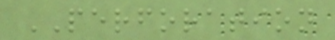PERFORATION
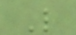L
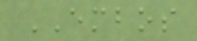EMBOS
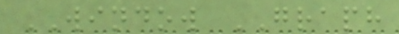WINDOW GRAPH
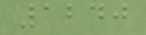1240
